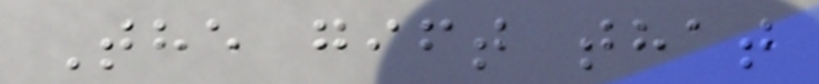The gift that
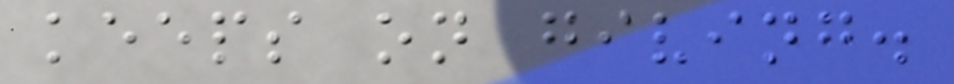keeps on giving.
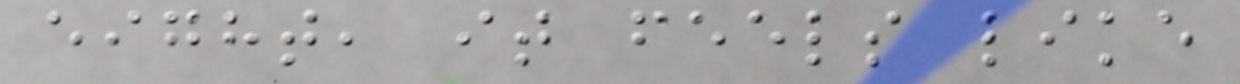eight, it feels like
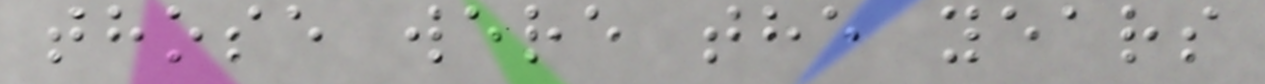those were the years
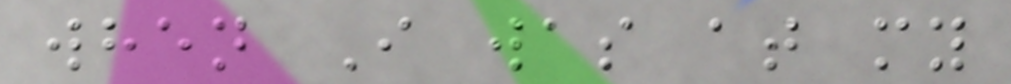when I was at my
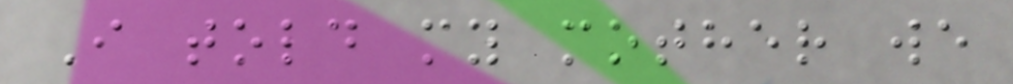I told my mother we
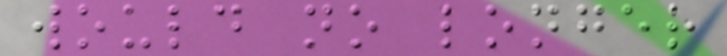would no longer
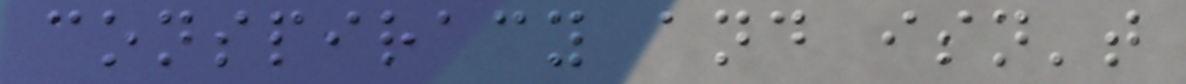conspiracy and isn't
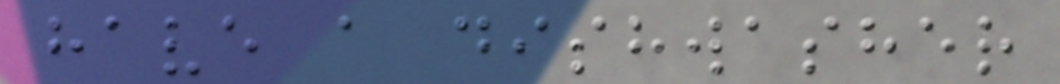have a dishwasher
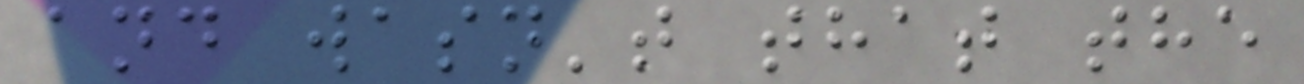and wasn't that the
